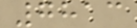7813
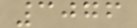3076
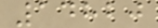14820
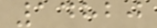14820
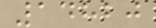14820
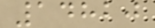14820
